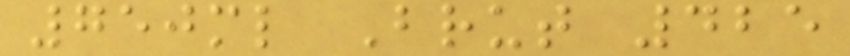750ml Brut 425
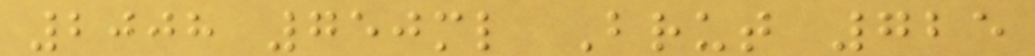2008 750ml Brut 725
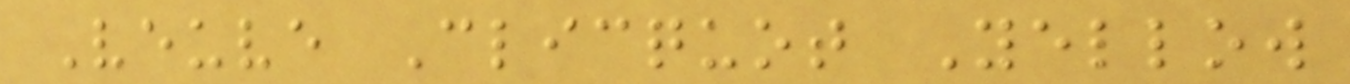Veuve Clicquot Yellow
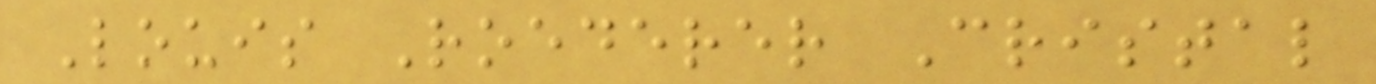Louis Roederer Cristal
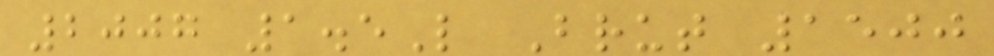2007 1.5L Brut 1500
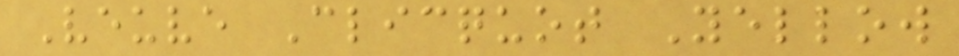Veuve Clicquot Yellow
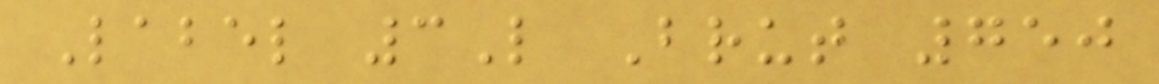Label 3L Brut 750
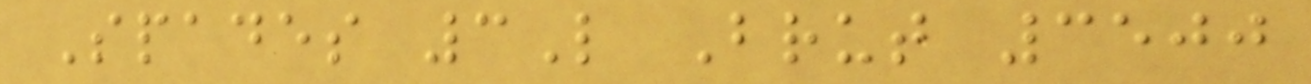Spades 3L Brut 3500
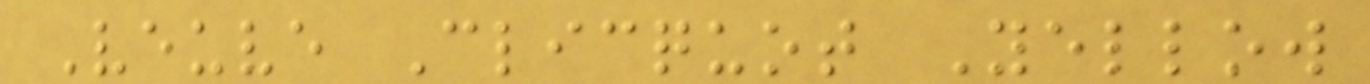Veuve Clicquot Yellow
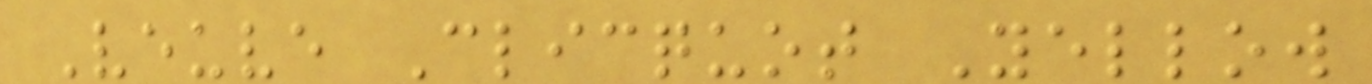Veuve Clicquot Yellow
